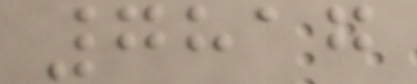7817
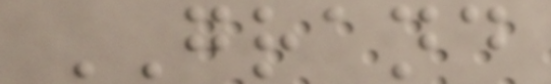GRAND
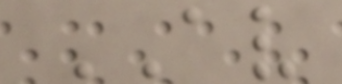AV
